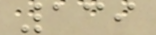139
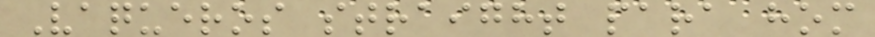Vaqueros straight para hom
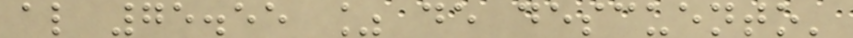al 75.55 % de descuento'
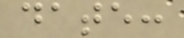date:
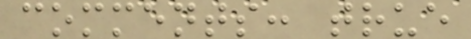comments: true
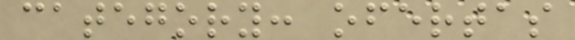category: ofertas
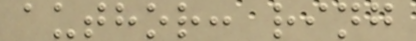author: ring
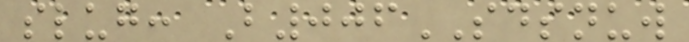slug: B006SDSNUW
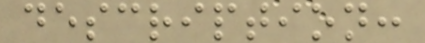description:
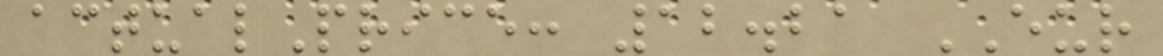actualPrice: 12.21 EUR
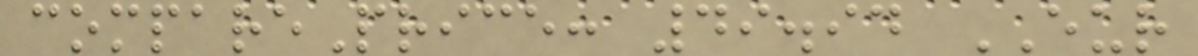comparePrice: 49.94 EUR
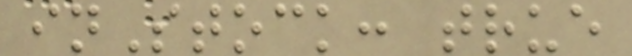inStock: true
